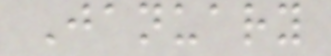January
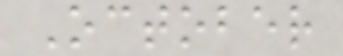October
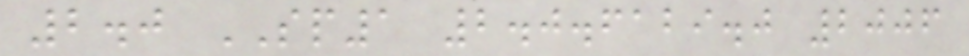2.0 SP1 2.0.6129.0 2006
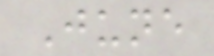June
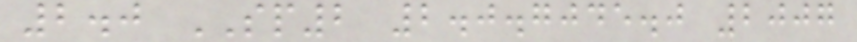2.0 SP2 2.0.7045.0 2007
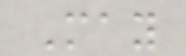May
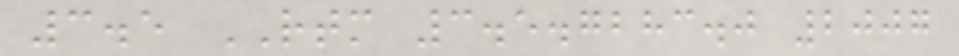3.5 RTM 3.5.7283.0 2007
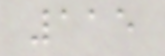115
